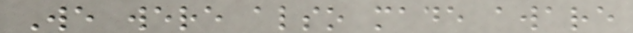We were also made aware
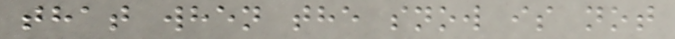that when the snow is not
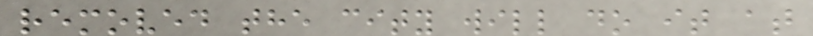removed the city will do it at
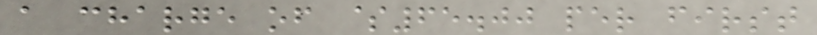a charge of $65.00 per first
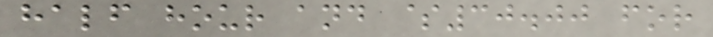half hour and $30.00 for
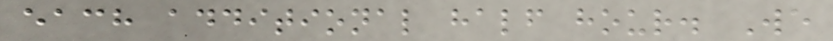each additional half hour. We
